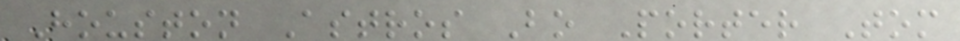Houston Astros Bo Porter Tom
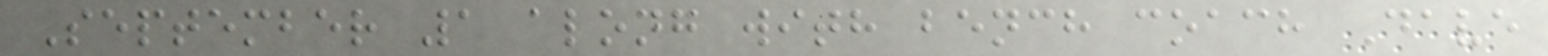September 1 along with bench coach Dave
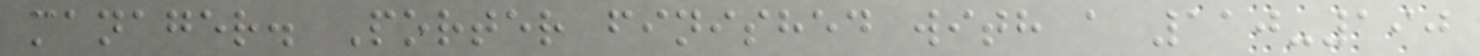manager. Porter finished with a 110-190
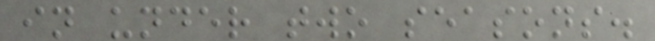in under two seasons.
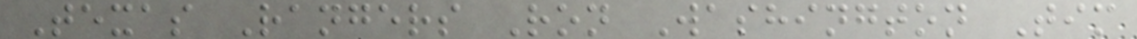Texas Rangers Ron Washington Tim
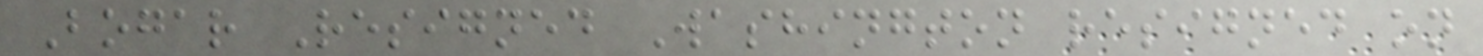Bogar Resigned Washington resigned on
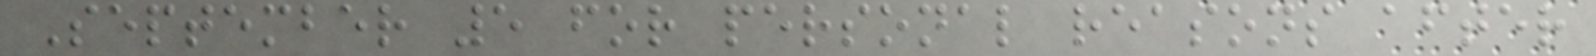September 5 for personal reasons after
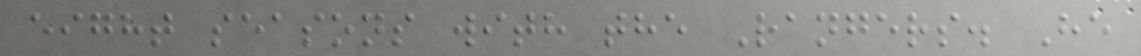eight seasons with the Rangers. He
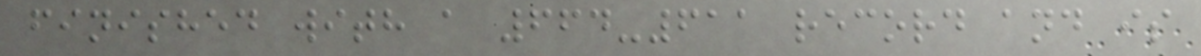finished with a 664-611 record and is
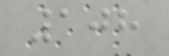108
